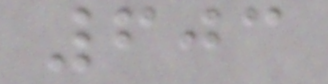603
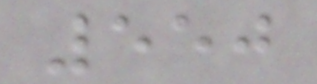550
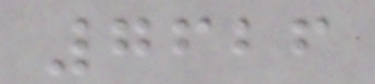7626
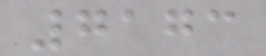7173
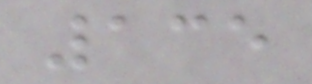135
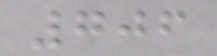706
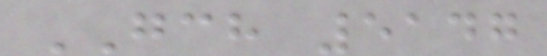GCH 5147
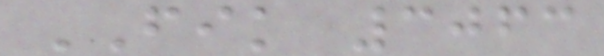FIK 3063
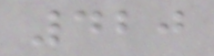420
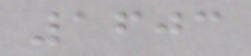1603
